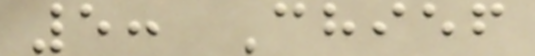5: Chief
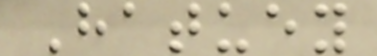Hatuey
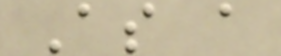As a
